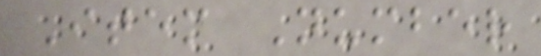Item Number
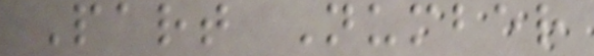Part Number
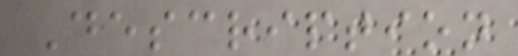Description
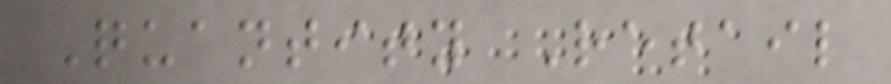Quantity Retail
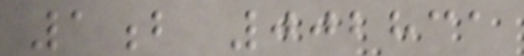1b 002831
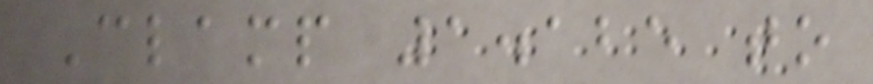Clamp 1.125 to
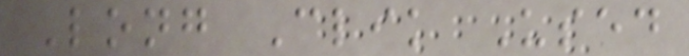Long Clik Used
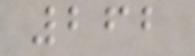262
